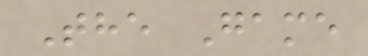The Game
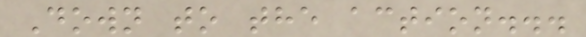Down to the action...
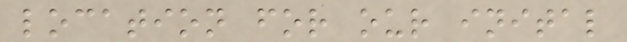location for our inital
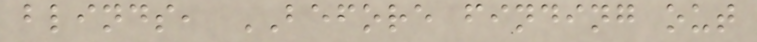blinds, BEFORE finding out
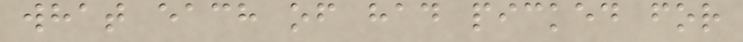what each of had picked for
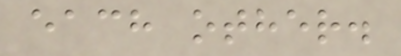each other.
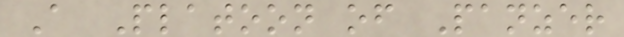A Platoon of Panzer
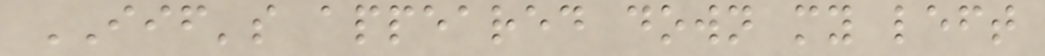IIF's appeared down my left
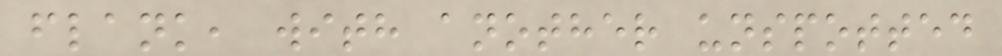flank, with another unspotted
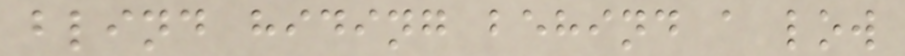blind hiding behind a low
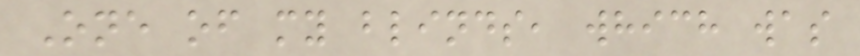One of my blinds, which was
